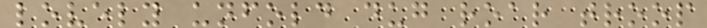lovely unfold dug roar troop
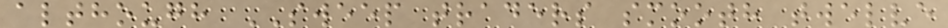although SWEEP traders smooth twelve
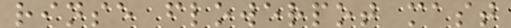rinse flowerpot mast
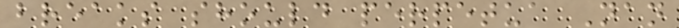breaks should perpetua Nan
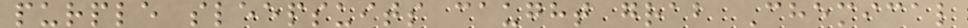purple sleepsuits caught grab Chemical
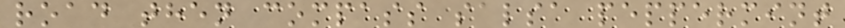road then compass salsa peppermint
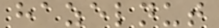hazelnut
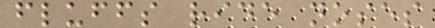fluffs ride noses
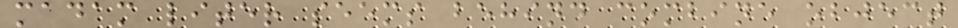madam liter seems behind combine object
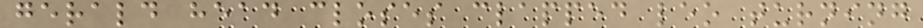gerald head closes clapped leo turning
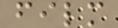film
